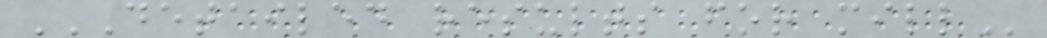DETAILED RESULTS FOR MILL
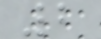2
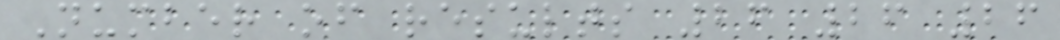Number of results 26 26 26
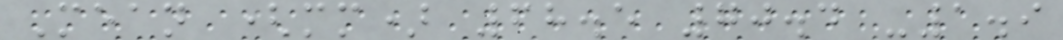Mean (mm) 68.5 70.4 -1.9
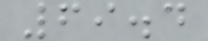69.4
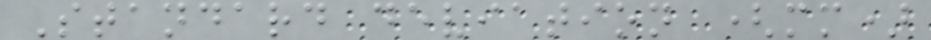Standard deviation (mm)
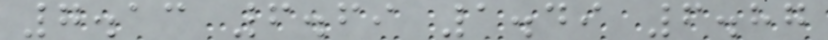7.13 6.69 1.49 6.87
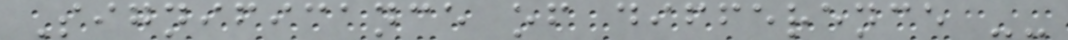Significance of difference --
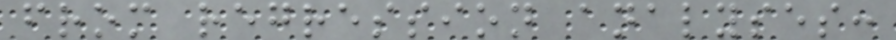from regression analyses:
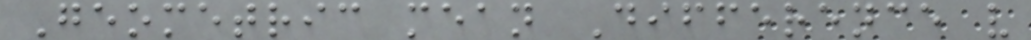Geometric mean Difference v
